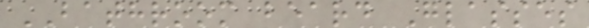BATHROOM beard Glasses
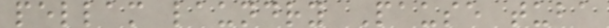pellam laundry Pause tuba
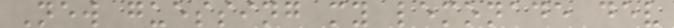New guessing my lemonade dev
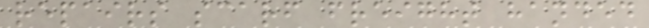repairs scarf freight handed
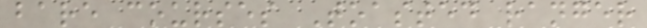bare courses Toasted ranger
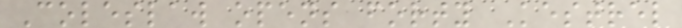Coleslaw opens forty Kestrel
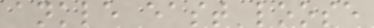ankle east loose
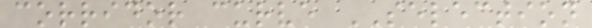corridor curve SELECTION
